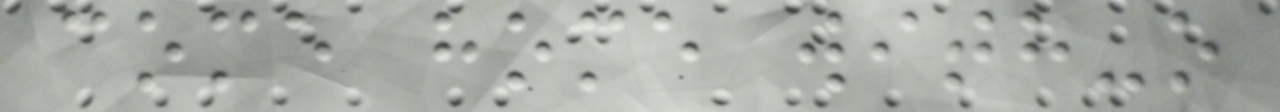come home with-o
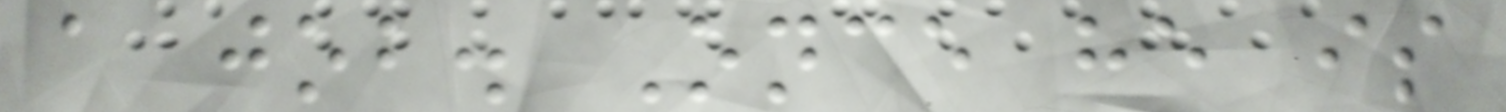a job. Once he is
